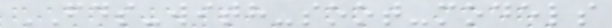FDS-with-soot-models
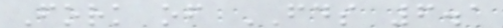Fork of FDS 6.1
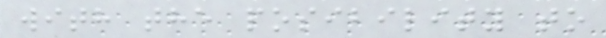with the posibility to
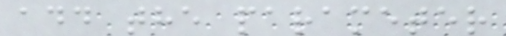add the parameter
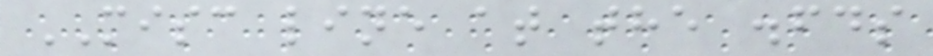MISC line at the .fds
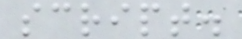script.
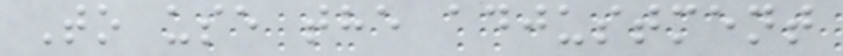To use the adjustment
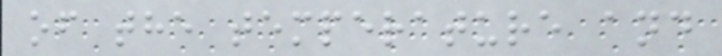of the temperature and
